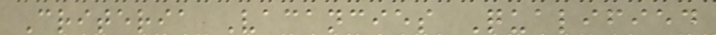Criteria Vacancies Qualified
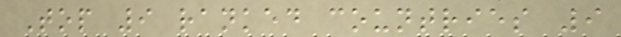Top 9 ranked countries 9
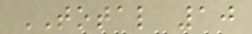TOTAL 10
